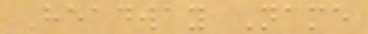Headway Name
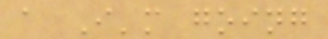a I'm going
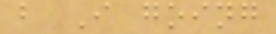b I going
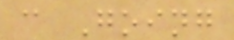c Going
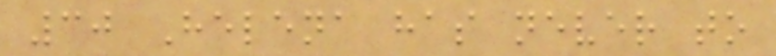30 Helena has never to
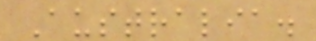Australia.
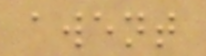awent
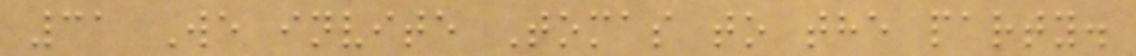31 We invite Tomas to the party.
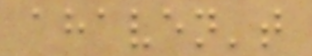ahaven't
